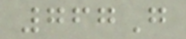767G
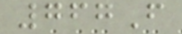767F
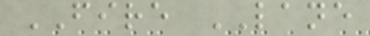FIRE LANE
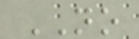NO
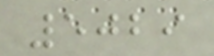5029
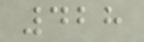428
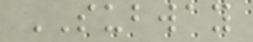SUBWAY
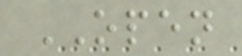OPEN
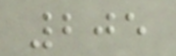205
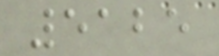5125
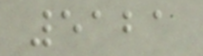5121
